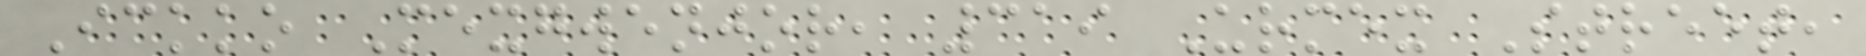Ickko Mexgwenjor, 319 Urmex Street,
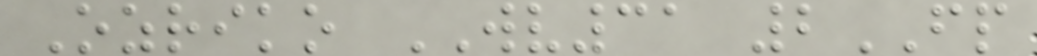Ozriko WV31 2FP
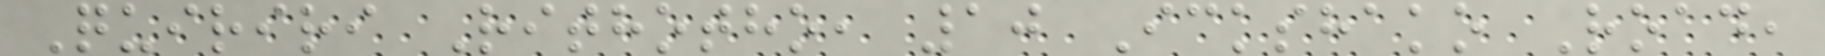Quiriri Rithotho, 10 Ickshako Road,
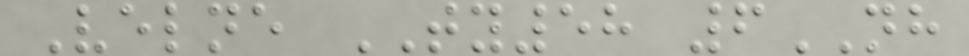Velne TY58 6NH
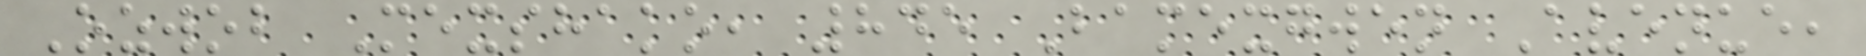Ozwob Mexshako, 845 Bamexgwen Avenue,
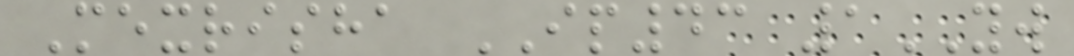Mexrisha IP43 1YW
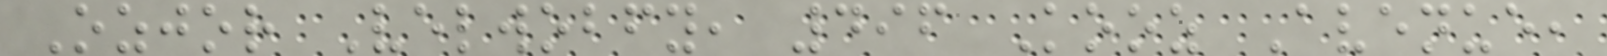Ozjor Velwobfy, 496 Kooz Avenue,
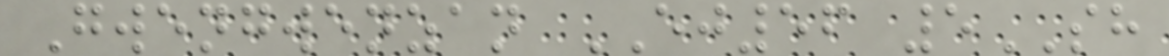Gwengwenzan EJ56 5SH
